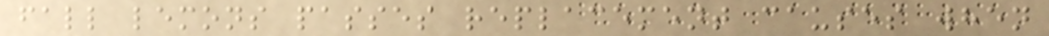fall lemons passes replacement causes when
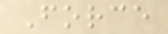Force
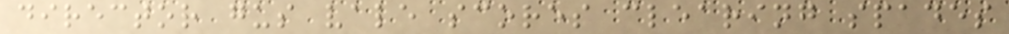director gus vale scores clearing spades
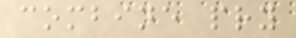combine pry
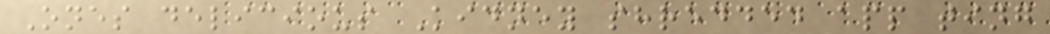Ones delicious Kidney shredded app ting
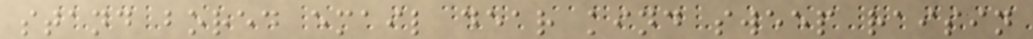stand bored email dear kind sweep raisin
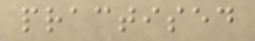practised
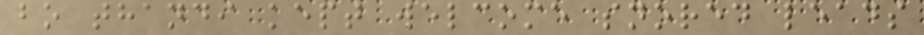bo thandi kept welcome snored leads
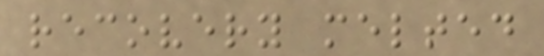recovery melted
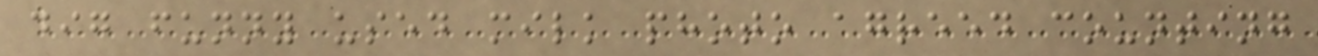dig funny used milk photo agreed counting
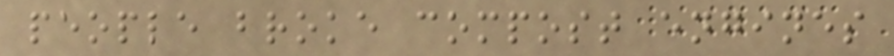people broke compost engines
